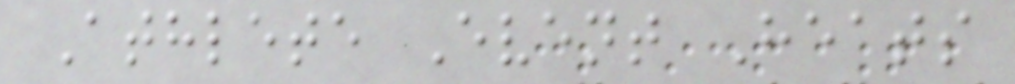Athlete Event Heats
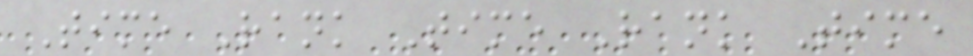Time Rank Time Rank Time
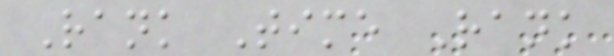Rank Time Rank
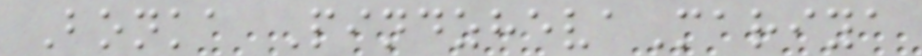Bonka PindzhevaMariya
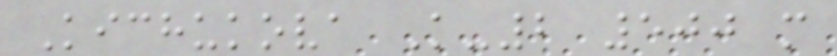Kichukova K-2 500 m
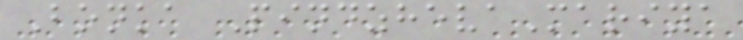Bonka PindzhevaMariya
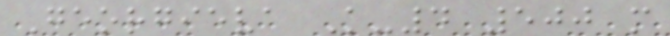Georgieva K-4 500 m
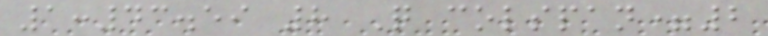1:43.59 8 Q colspan=2
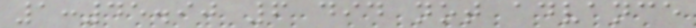1:45.90 6 did not advance
